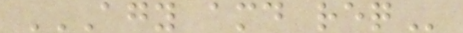AGY AMD REQ
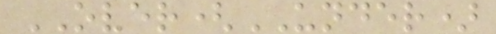OVER(UNDER)
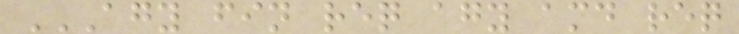AGY FIN REQ AGY AMD REQ
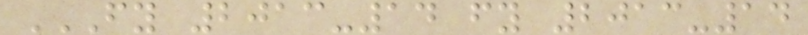FY 2013-14 FY 2013-14
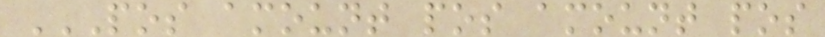POS AMOUNT POS AMOUNT POS
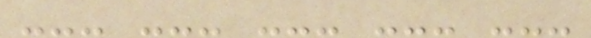--- --- --- --- ---
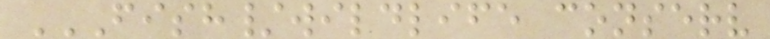FISH/WILDLIFE CONSERV
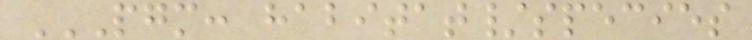PGM: HABITAT/SPECIES
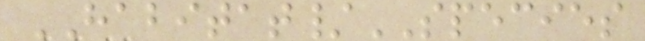HABITAT/SPECIES
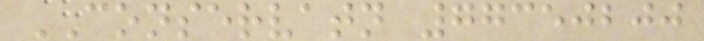CONSERVATN 77350200
